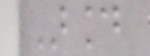Around
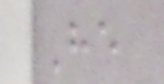He
